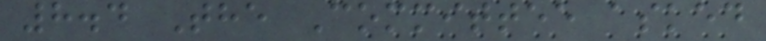8.4 The Committee asked
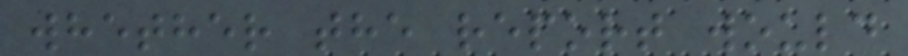whether the report would
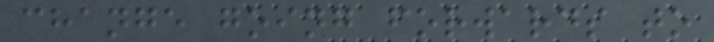change going forwards to
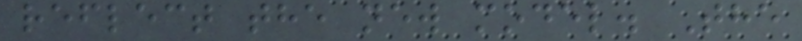reflect the new model. The
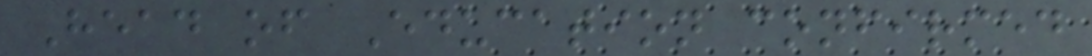Head of Education confirmed
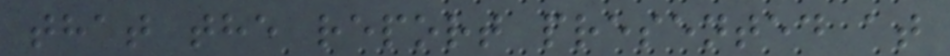that the report presented at
